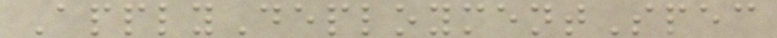ApplyDeploymentSpec
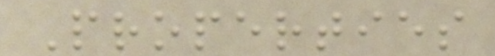Properties
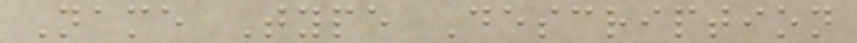Name Type Description
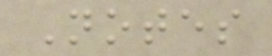Notes
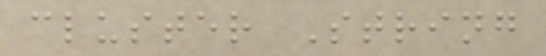cluster String
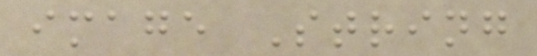image String
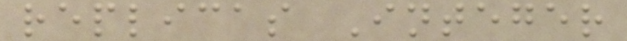replicas Integer
